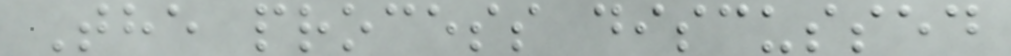The process discussed
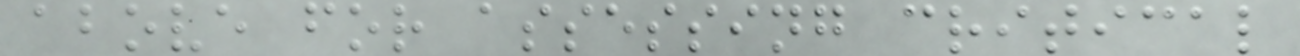above for assessing critical
